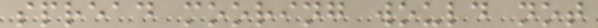spread mooring would not
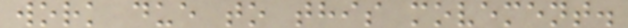work due to this movement.
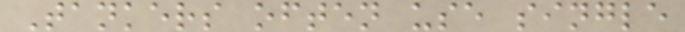Tankers often use single
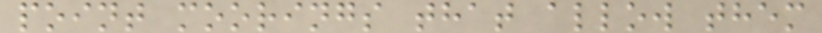point moorings that allow them
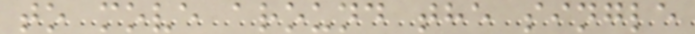to move around the single
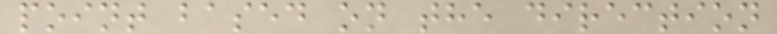point based on the direction
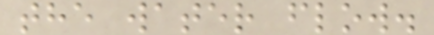the water flow.
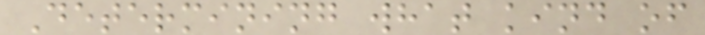Determining what kind of
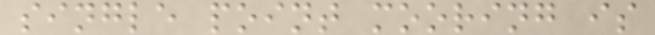single point mooring is
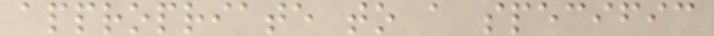appropriate to a specific
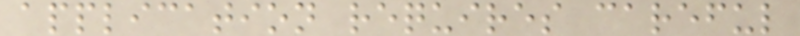application requires careful
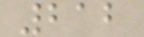212
